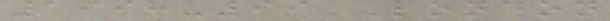1998-99 London
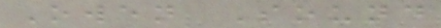Owen Sound
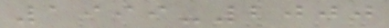1999-2000
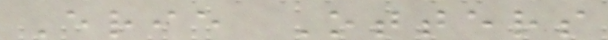Erie Otters
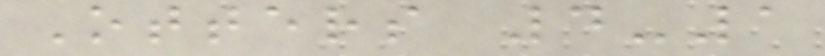Otters 4-1
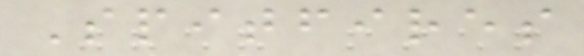Spitfires
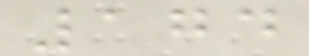174
